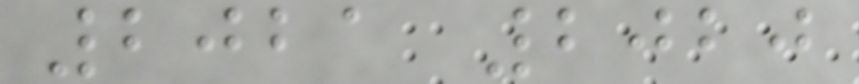2021 2020
